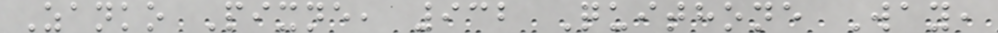Zanko Pixne, 932 Quithone Way,
